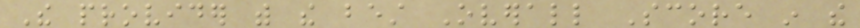The provider with the best Overall Score in the
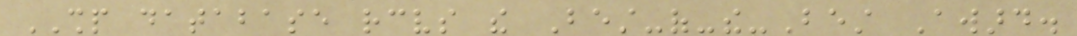SHP database receives the Best-of-the-Best Award.
